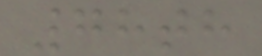78th
